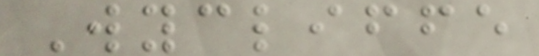Wycliffe
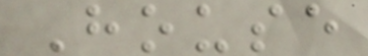House
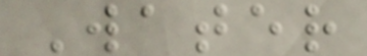Water
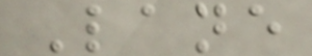Lane
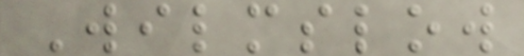Wilmslow
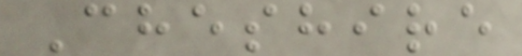Cheshire
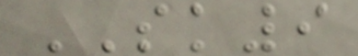SK9
